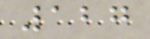127
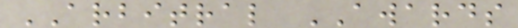ARBITRAL AWARDS
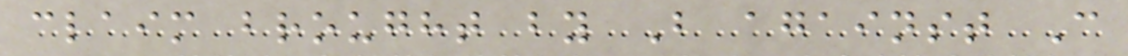claim brought by B against C
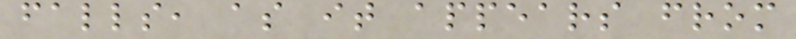falls, as it appears from
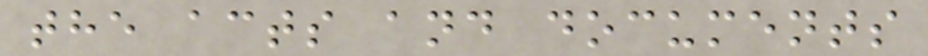the acts and documents
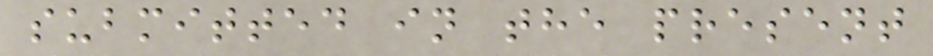submitted in the present
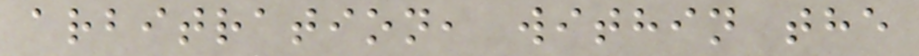arbitration, within the
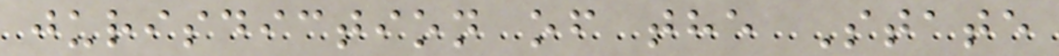jurisdiction of the State
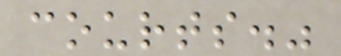courts."
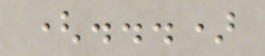(...)
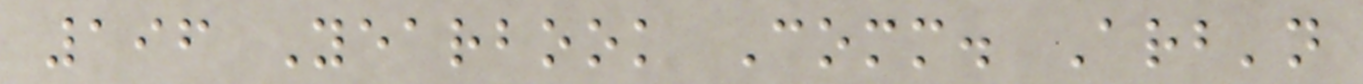196 Yearbook Comm. Arb'n
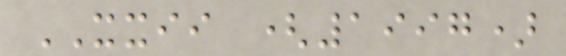XXII (1997)
